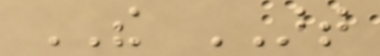THE ART
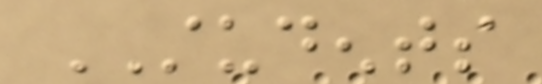STUDENTS
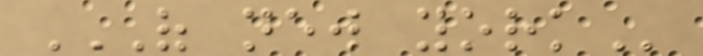OF NEW YORK
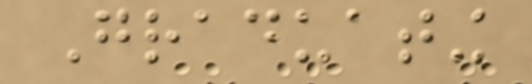Graduating
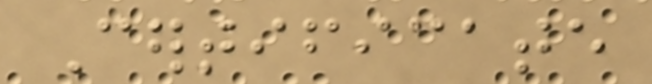Certificate
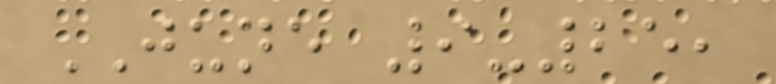JUNE 9-25,
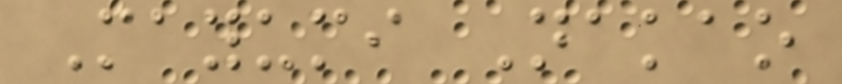Mayumi Nakao
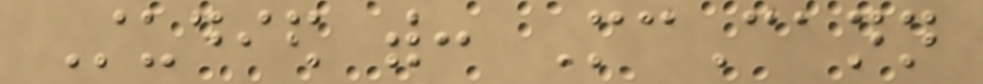Studied with: McCann
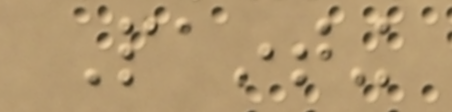Painting
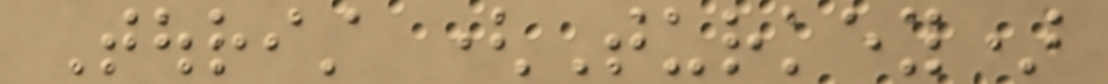Tourist (Turkey)
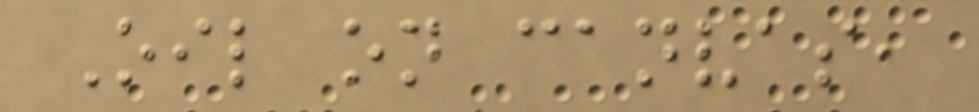Oil on canvas,
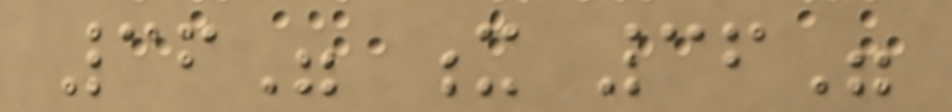36" x 36"
